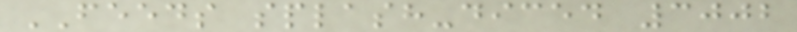FEEDS splash-diced 3002
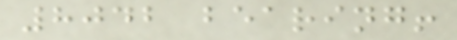8042 bearing!
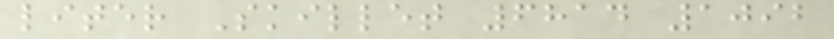liter Skillet 6814 1092
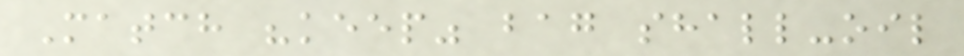Match "keep" bag shall-oil
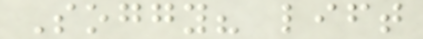Soggy? lift
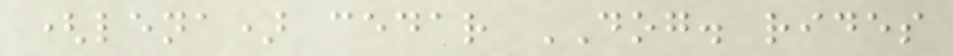(lena) cedar DOG. rides
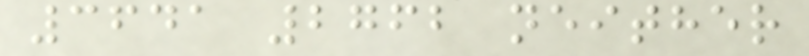3641 2762 neither
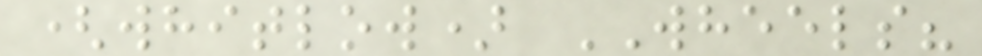(whitlow) WHEELS?
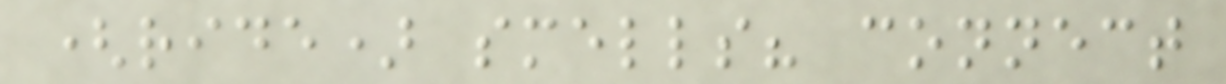(ride) smells? connect
